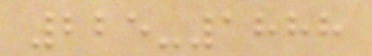225-1888
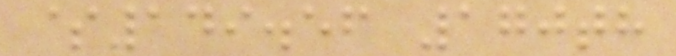$149.56 170th
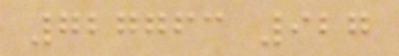727763 927
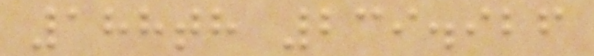188th 239.926
